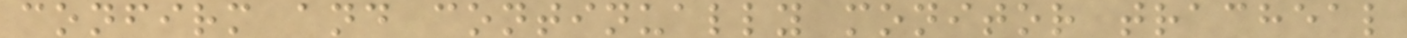confirm and continually monitor tracheal
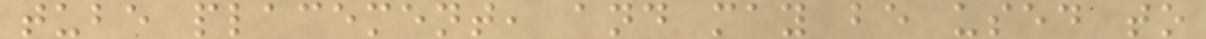tube placement, and may be used to
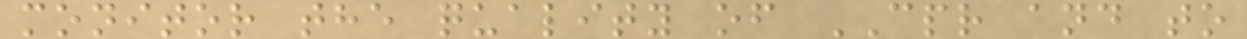monitor the quality of CPR and to
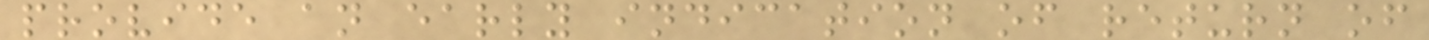provide an early indication of return of
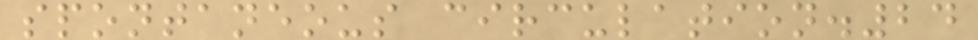spontaneous circulation.24
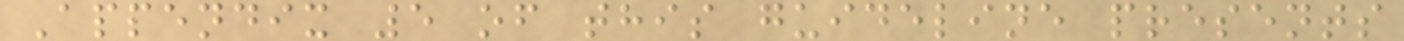Appendix 5 of this guideline presents
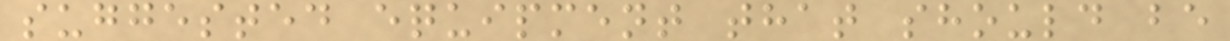suggested equipment that should be
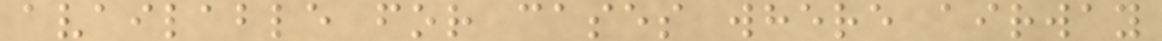available for cases where airway
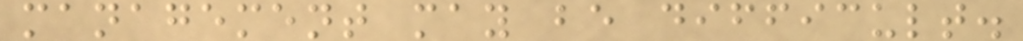management may be difficult.
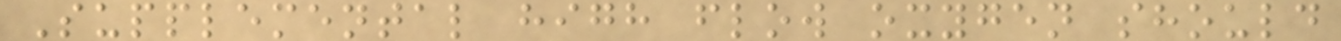Supplemental high flow oxygen should
